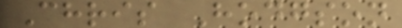Chris Hodgson
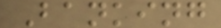Banking
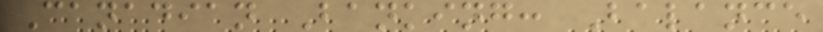Canadian Banking: Balance
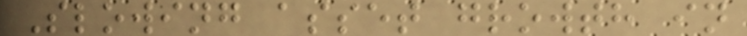Slowing asset growth in
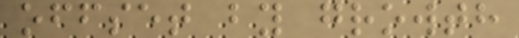offset by growth
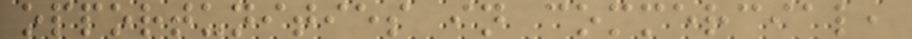opportunities in commercial,
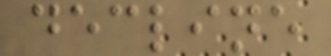decline
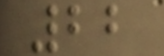22
